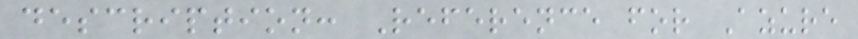description: Reference for Azure
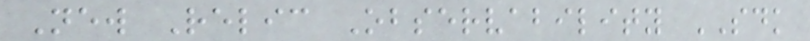New Relic Observability SDK
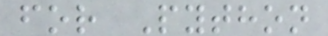for Python
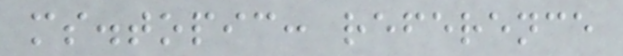ms.topic: reference
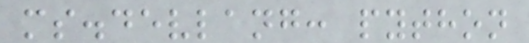ms.devlang: python
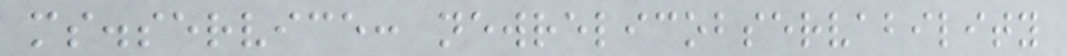ms.service: newrelicobservability
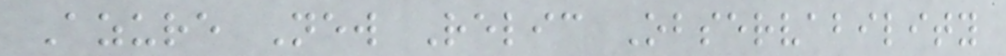Azure New Relic Observability
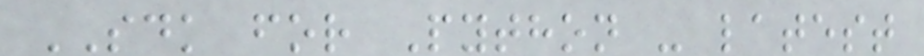SDK for Python - latest
